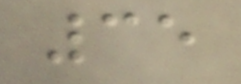35
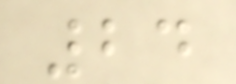24
